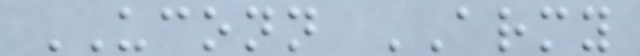UCONN ARMY
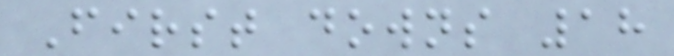First downs 18
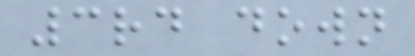3rd down
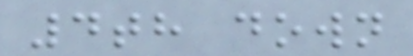4th down
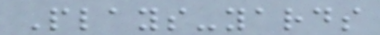Plays-yards
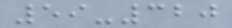59-320
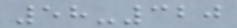58-320
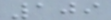109
